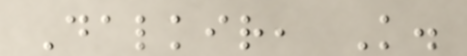Dalkir, K.
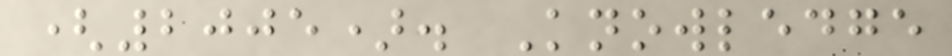(2005). Knowledge
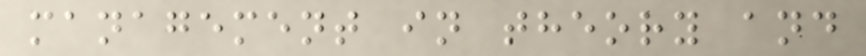management in theory and
